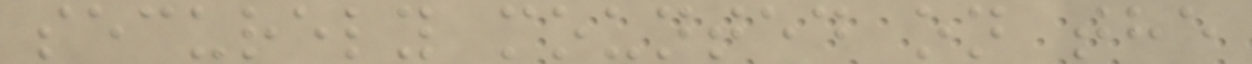securely mounted on the
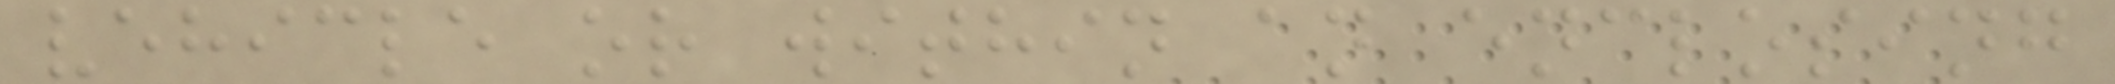vehicle or within an enclosing
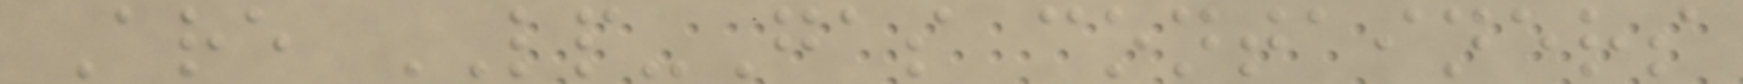Are LP-Gas containers
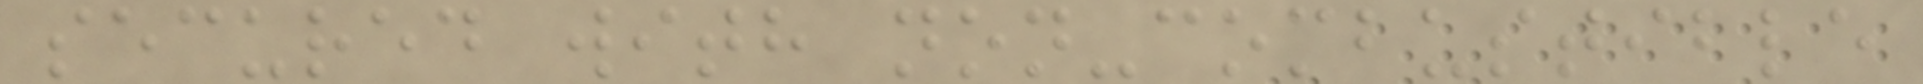secured with non-combustible
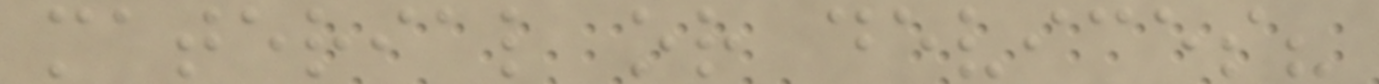material or devices?
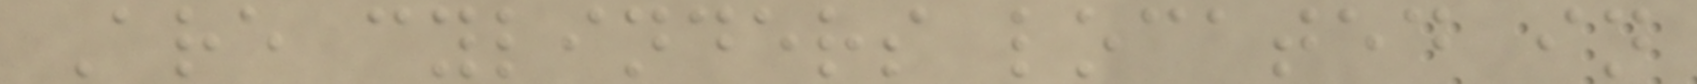Are cylinders located in
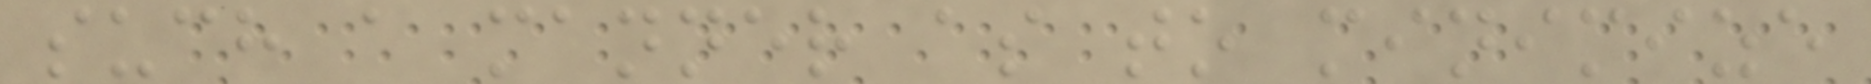such a manner as to minimize
